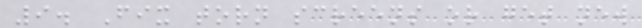9. Fix torn screens or get new
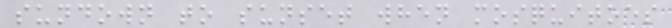sundown to sunset when mosquitoes
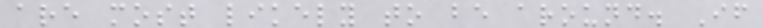are most likely to be around. If
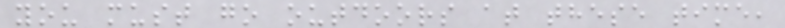you must go outdoors at these time,
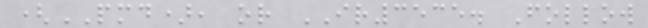(PMD), or IR3535. Follow
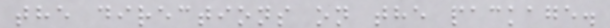the directions on the package.
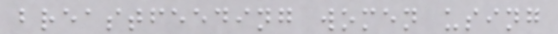breastfeeding women using
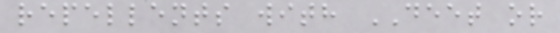repellents with DEET or
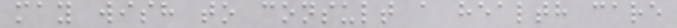may wish to consult a health care
